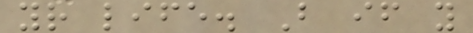your life. But if you
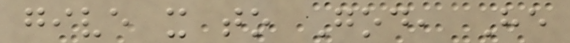give it to God, He
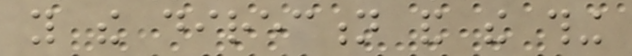you the direction and the thing
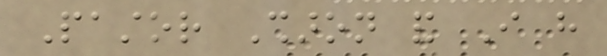Pastor Sharon and I have
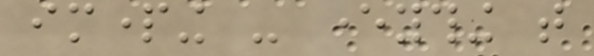imparting - everything that
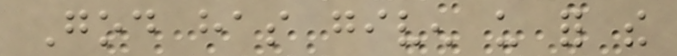God has given us for the
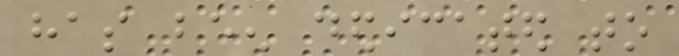has been dedicated to
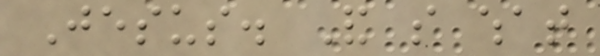Jesus. And so what
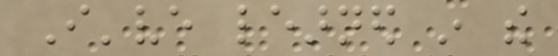I've learned in the
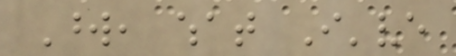Word, what I've
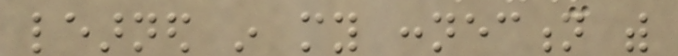learned in my connection with
